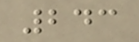243
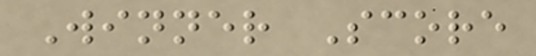Winner Score
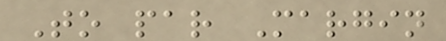To par Margin
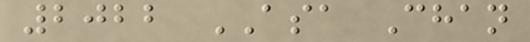2022 ASA Chan
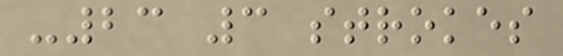-23 3 strokes
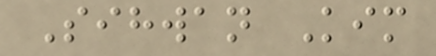Sihwan Kim
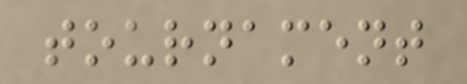tournament
